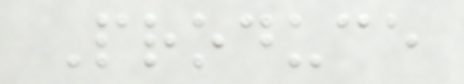Produce
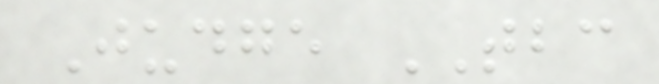Judge TBC
